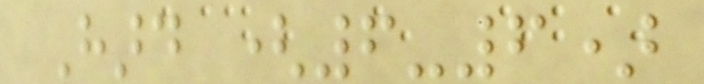Hard (6-6)
